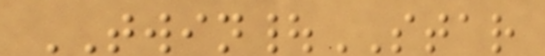TWIN|STAR
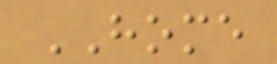HOME
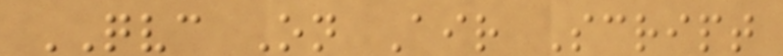QVC On Air Script
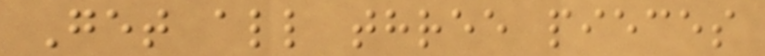Get all three pieces
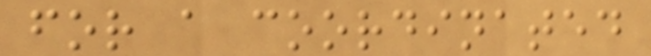for a coordinated
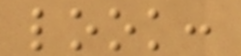look:
